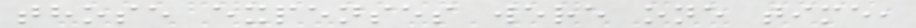those expenses were one time,
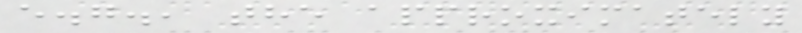e.g., the approximately
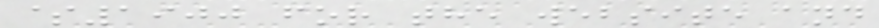$1900 for the website and
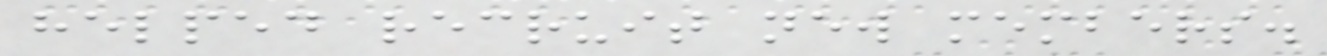helped recruit new members.
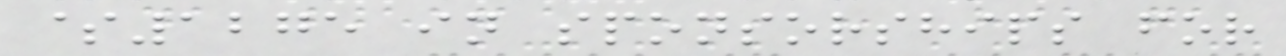$1275 in sponsorships for
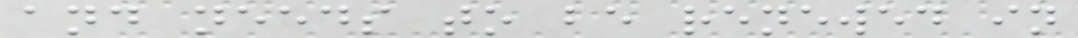and needs to be renewed in
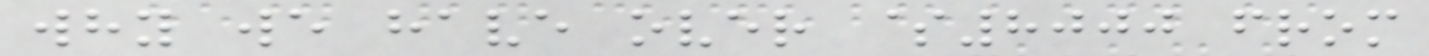why we have over $8000 from
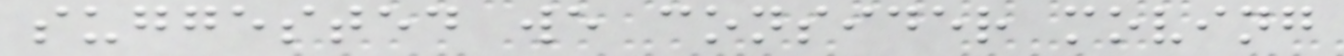suggested we consider moving
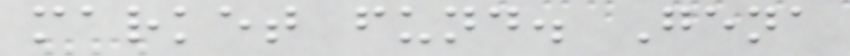market fund. Gena
